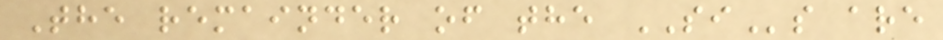The remainder of the SIs are
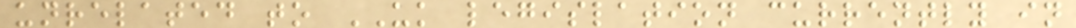unrelated to UK legislation currently in
